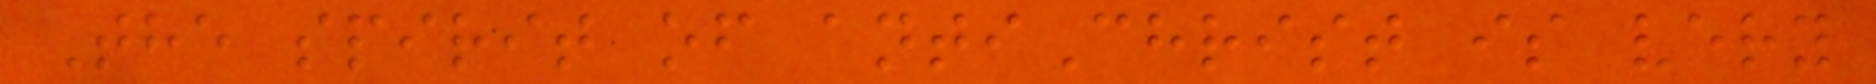The spirit of antiChrist is very
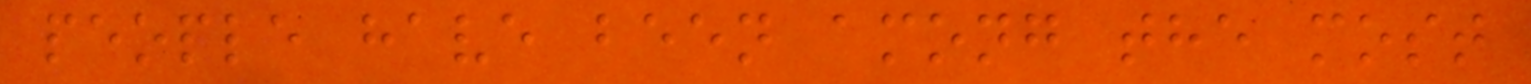people have been among the most
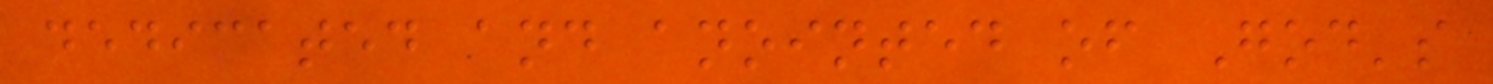dedicated and anointed of God's
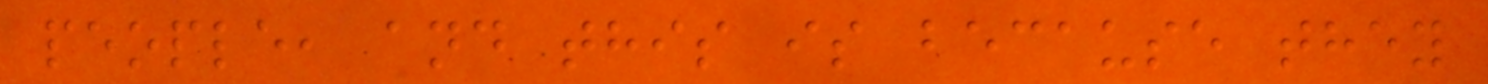people, and this is because they
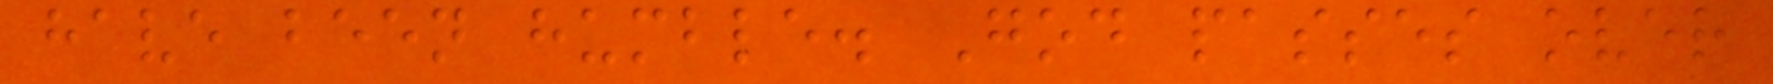have been humble. God passes over
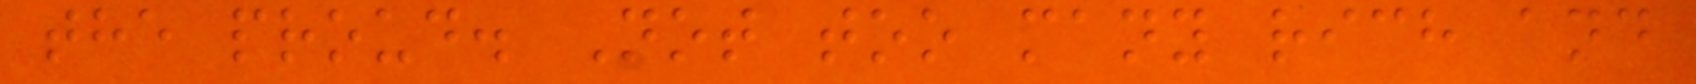the proud. Not too many rich and
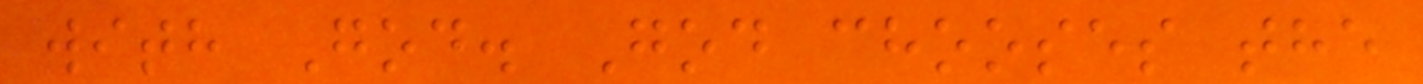with God. God chooses the
